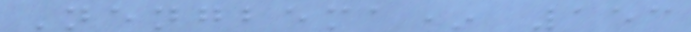Nengbema* 153
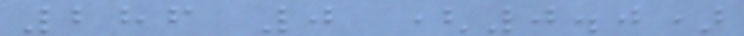286 0 (0.0)
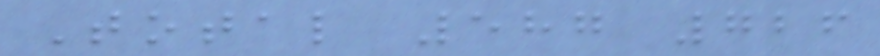Total 587 726
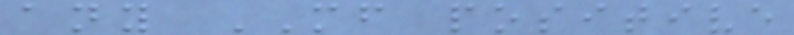any MF positive
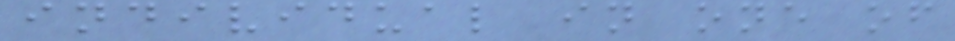individual in one of
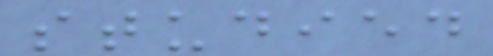studied
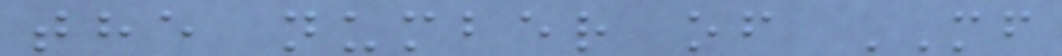the number of MF
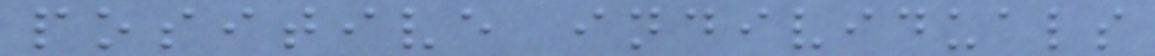positive individuals
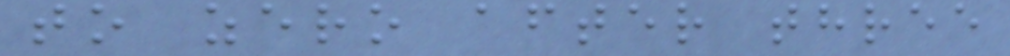to zero after three
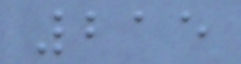215
